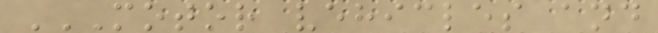MOTOR VEHICLES AND
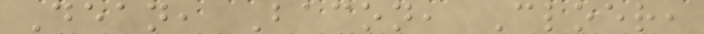Dean, Bacon, Cloer,
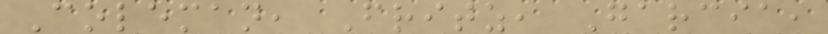Coleman, Fritz, Garcia,
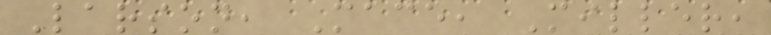Larson, Mace, Miller,
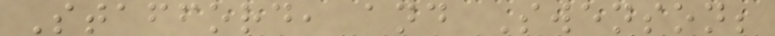Stafford, and Swenson;
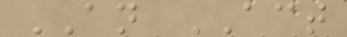AN ACT
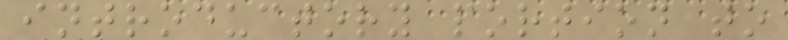introductory portion to
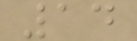14
